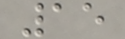15
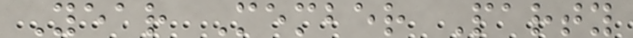Year Member Party
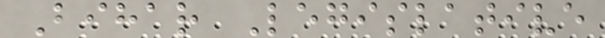Bihar Legislative
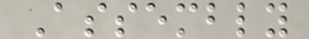Assembly
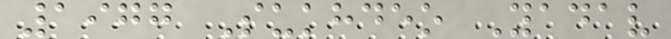1977 Sukhdeo Yadav
